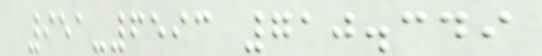951-6593 710.349
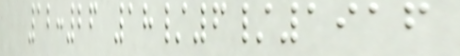12:26 18/6/1916
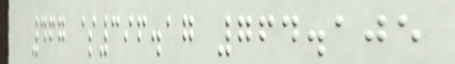467 $396.17 764.105
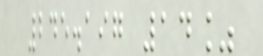245.197 14%
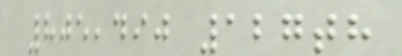805,490 127th
